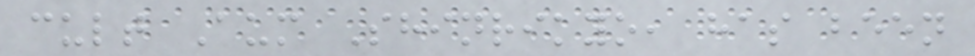cult Aum Shinrikyo, has been
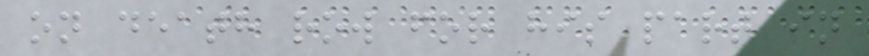on death row for his part in
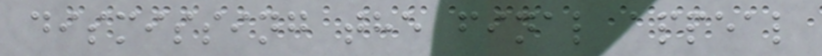dismissing the final appeal
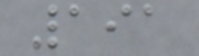191
